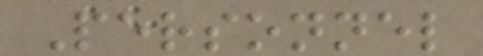Personnel
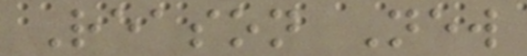Reason New
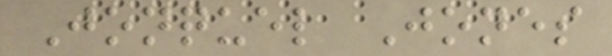Jonquel Jones
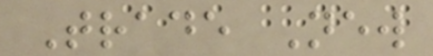Trade New
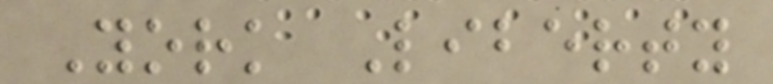York Liberty
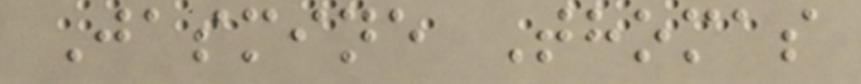Jasmine Thomas
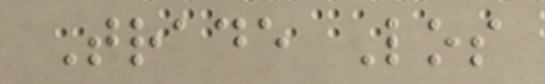Trade Los
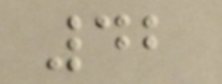42
